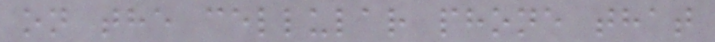on the cellular phone that
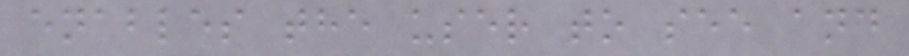enables the user to see and
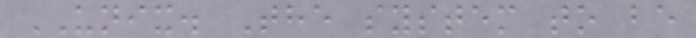UNIX. The system to be
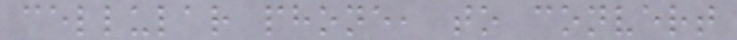cellular phone, to convert
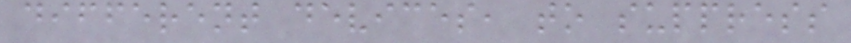different devices, to suppress
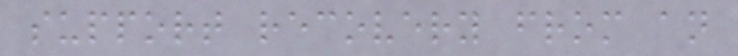support recovery from an
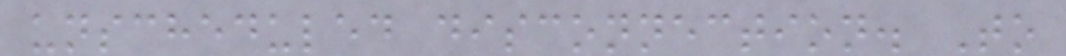unscheduled disconnection. To
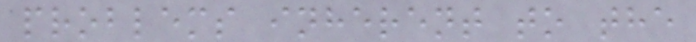problems inherent to the
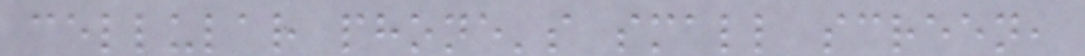cellular phone's small screen,
